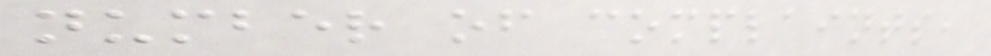number of complaints,
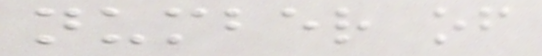number of
